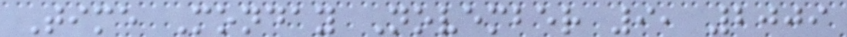Time Monday November 9, 2009
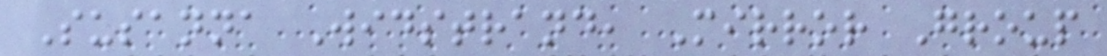Susanna Widstrand, Mirror Group
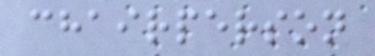chairperson
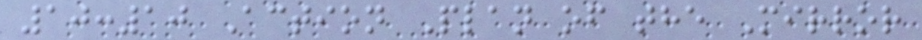10:10 Action Plan of the Mirror
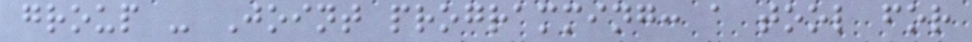group - Joint programming: a tool for
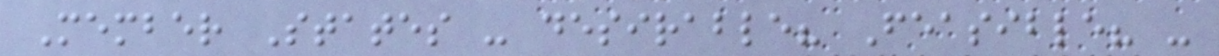Member States - desirable? Feasible? -
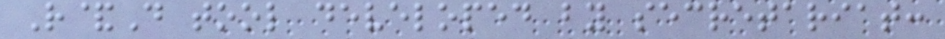R&D tool developed by secretariat:
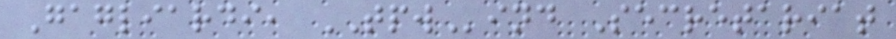Gagliardi, TPWind Secretariat
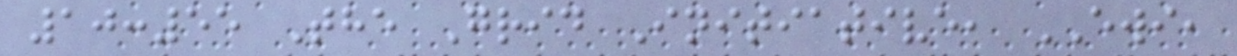10:55 The Grid Initiative, EWI,
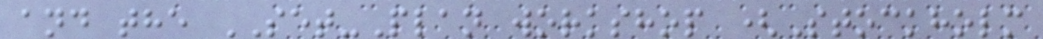and the SET-Plan workshop (Stockholm
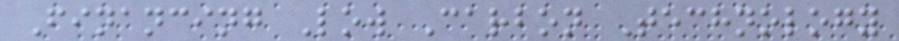Financing Low Carbon Technology
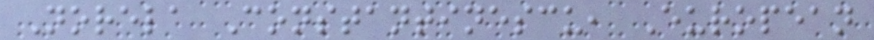Norela Constantinescu, European
